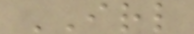IRL
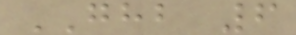GHB 6
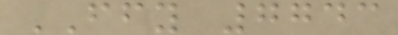FFY 7743
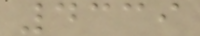4339
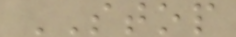STOP
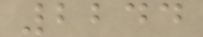2244
